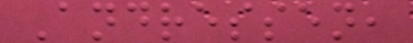Andressen,
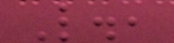L.,
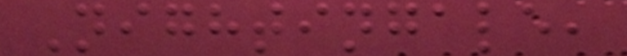Nightingale,
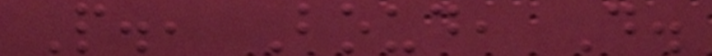P., Boud, D.
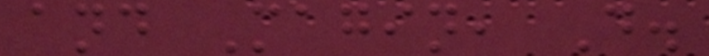and Magin, D.
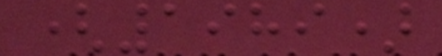(1989)
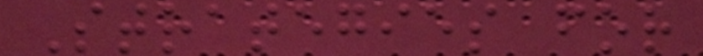Strategies for
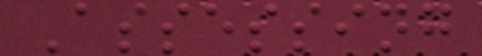Assessing
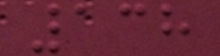138
